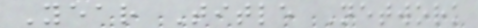Year Title Network
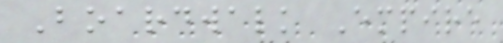Boardwalk Empire
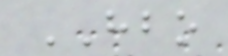HBO
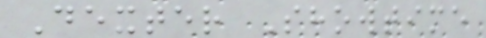Dexter Showtime
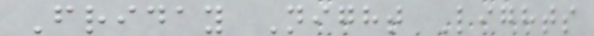Friday Night Lights
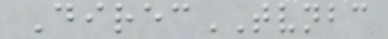DirecTVNBC
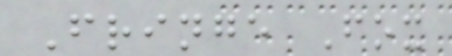Fringe Fox
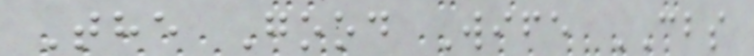The Good Wife CBS
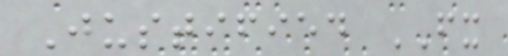Justified FX
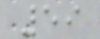59
